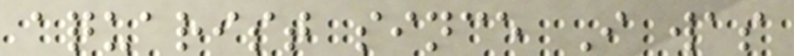aquarist since I was
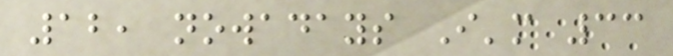12, nowadays I'm 33
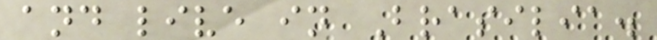and live in Brasilia.
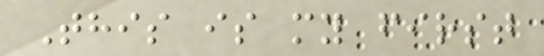This is my first
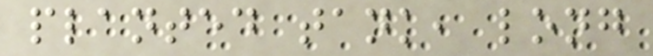planted tank, long
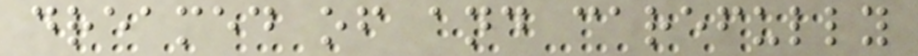dreamed of and carefully
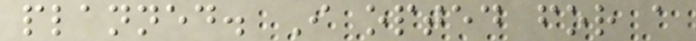planned. I opted for a
